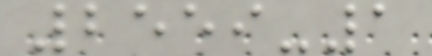2559-1
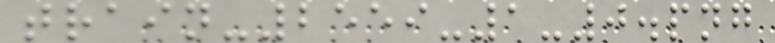train-2559-1-0.png
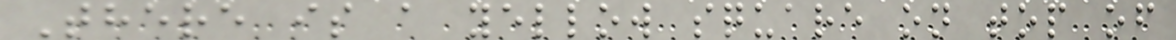There is a yellow square on top of
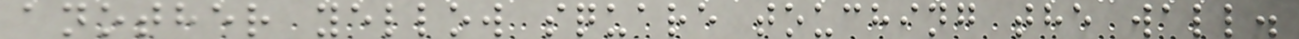another yellow square touching the wall.
